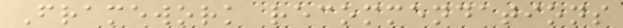Framework recommendations
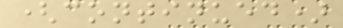(continued)
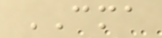CMA
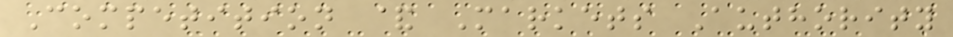Competition & Markets Authority
